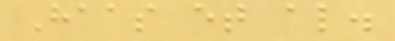Haas et al.
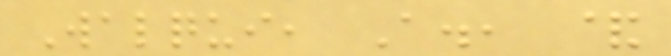Walqui, A., &
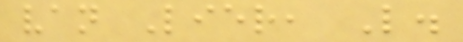van Lier, L.
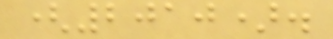(2010).
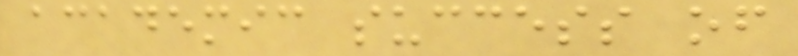academic success of
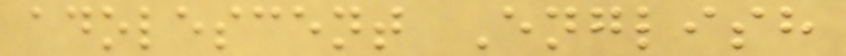adolescent English
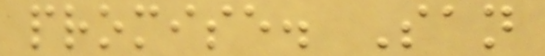promise. San
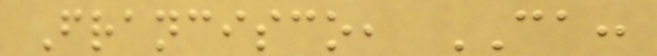Francisco, CA:
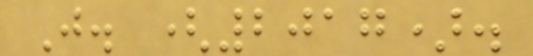J. (2017).
